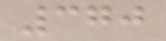370
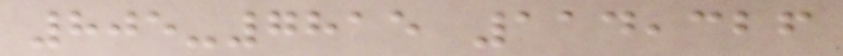805-7815 114,326
